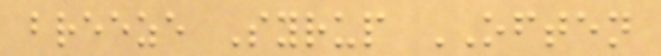breeze Syrup OFTEN
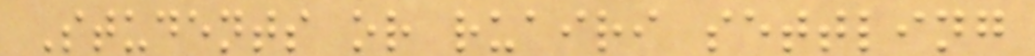Students or ruairi settling
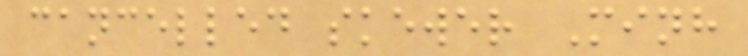cancelled skewer Minh
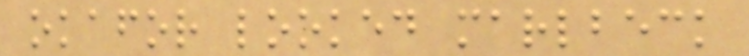okafor looked marlbeck
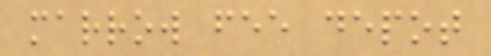marrow fee depot
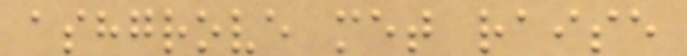ashgrove met raise
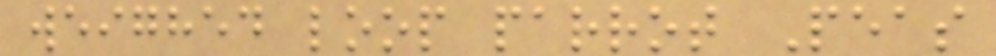weighed loop parrot Peas
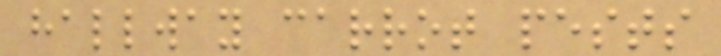hallway carrot pests
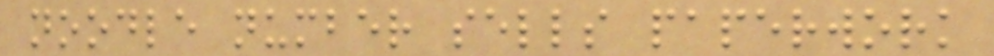noodle number sells paperwork
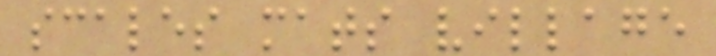scales mats village
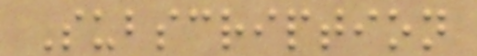Subscription
